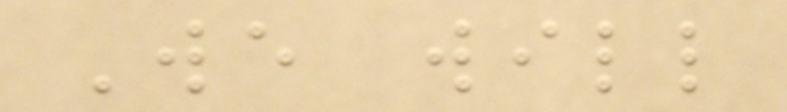We will
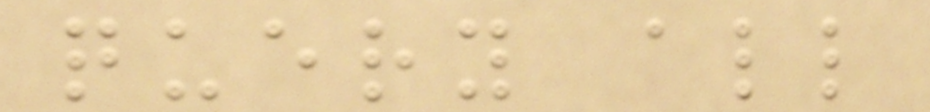query all
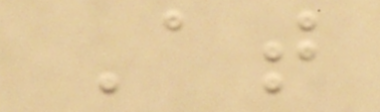At
